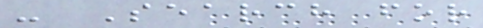- Search for
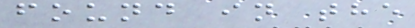found in the
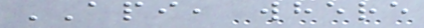API, where
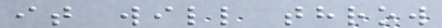it will throw
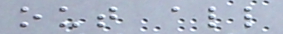out all
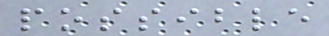possible
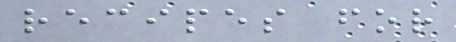recipes for
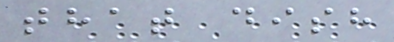that dish
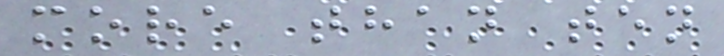more than ten
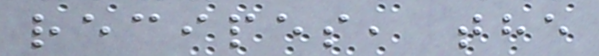recipes, the
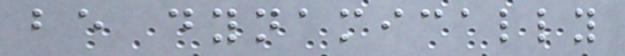be dynamically
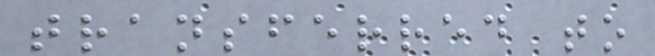transferred to
